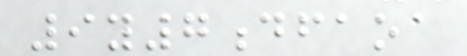9y7dfaoa
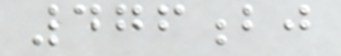476bj
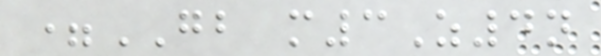=GB m3Z4n
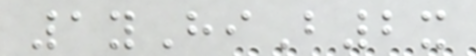1yHiB2x
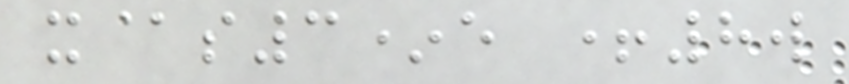x@s3*e +8w
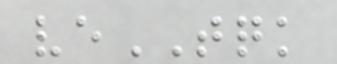veTQK
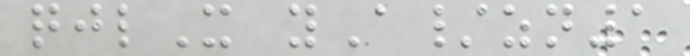qjlX yA/zn1
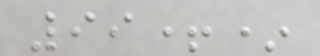99+*
